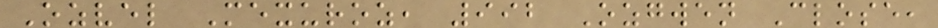Ozvel Mexuroz, 992 Ozgwen Close,
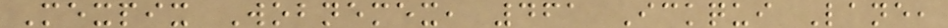Mexpix Wobnemex, 461 Ickqui Lane,
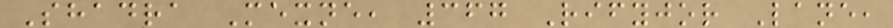Shadra Mexne, 367 Rifyjor Lane,
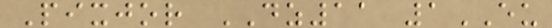Pixjor DZ11 1EU
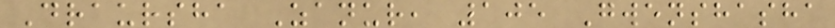Draursha Zanur, 105 Gwenshasha
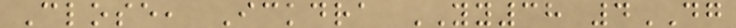Close, Ickdra YY38 4DG
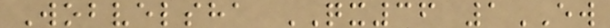Wobvelsha QX36 1EW
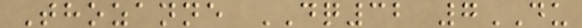Thozanne DQ32 7DU
